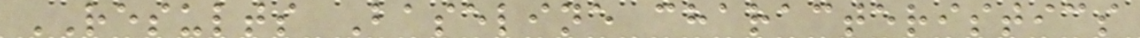RESULTS Baseline characteristics
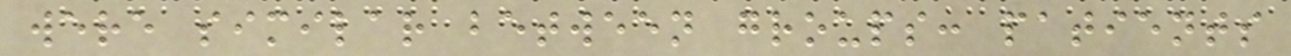were similar between groups: patients
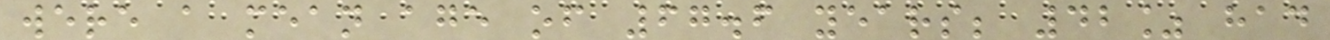were a mean age of 67.6 years; 42% had
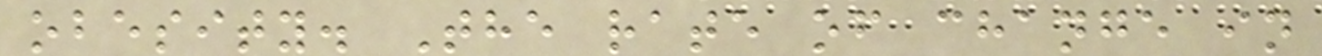obesity. The rate of change in
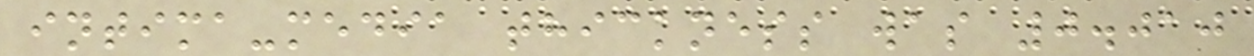intima-media thickness was 0.010
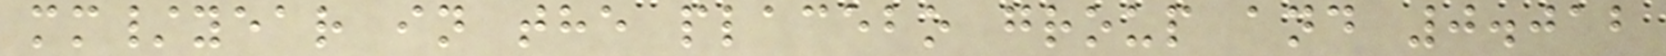mm/year in the placebo group and 0.012
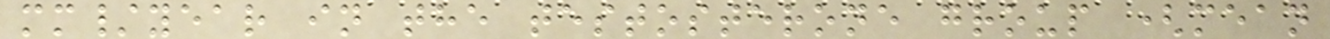mm/year in the testosterone group (mean
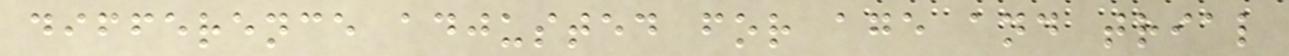difference adjusted for age and trial
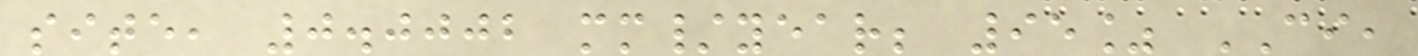site, 0.0002 mm/year; 95% CI,
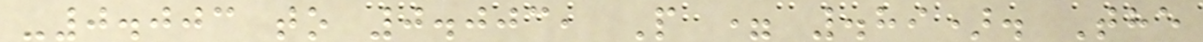-0.003 to 0.003, P = .89). The
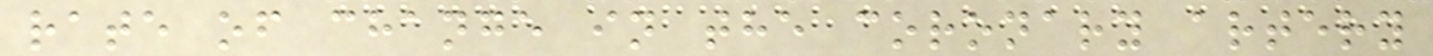rate of change in the coronary artery
